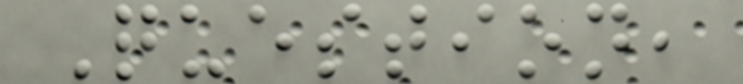Question,
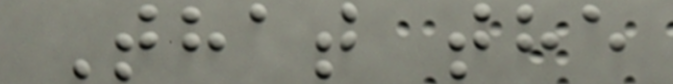That the
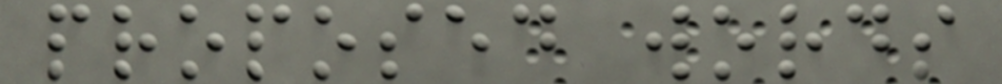proposed words
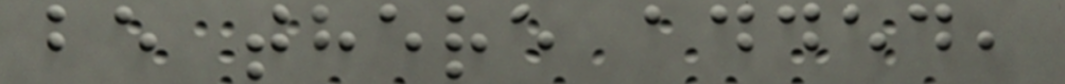be there added,
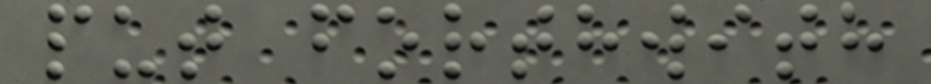put forthwith
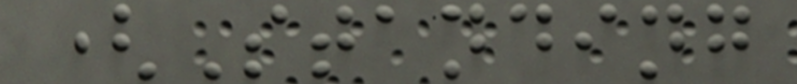(Standing
